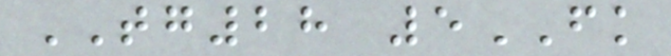TG28 5FK
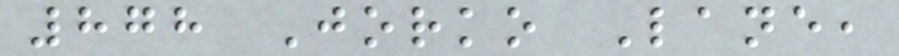878 Jorko Lane,
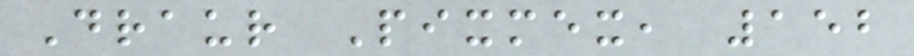Draur Pixmex, 152
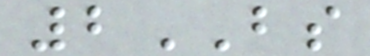2BS
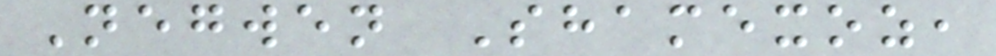Negwen Shamexoz,
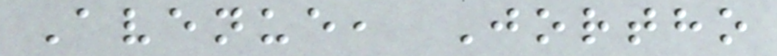Avenue, Jortho
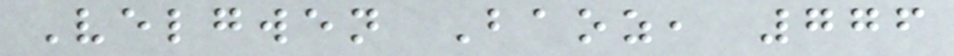Velgwen Baoz, 776
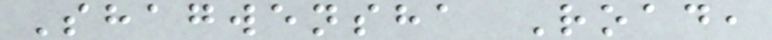Shagwensha Road,
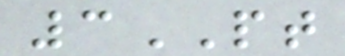3PT
